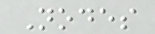Nodes
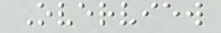Overview
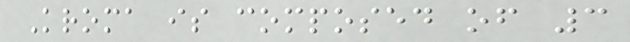Kroma is composed of 3
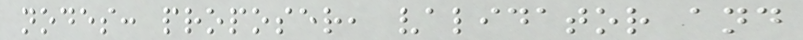nodes: proposer, validator and
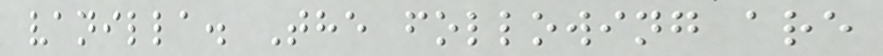vanilla. The following are
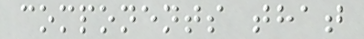components that
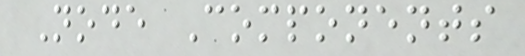Node Components
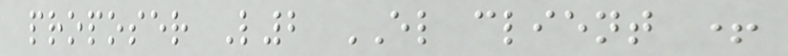proposer L2 EL client +
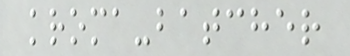kroma-batcher
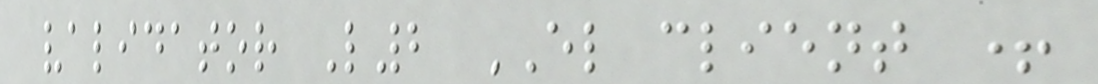validator L2 EL client +
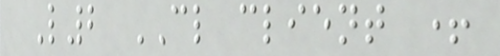L2 CL client +
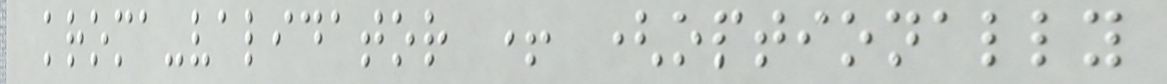kroma-validator + (optionally
